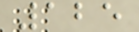125
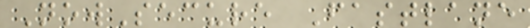NowSecure Fastlane
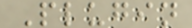Plugin
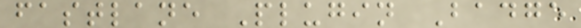fastlane Plugin Badge
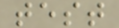test
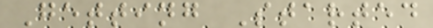Getting Started
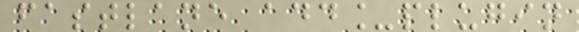fastlane add_plugin
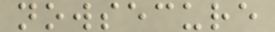nowsecure
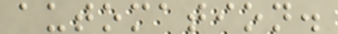automation.
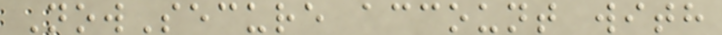NowSecure account with
